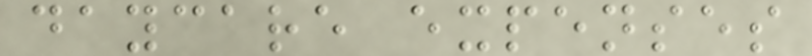daycare expenses
